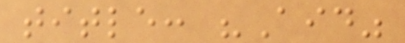title: "Aid"
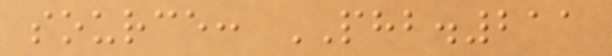source: PHB.211
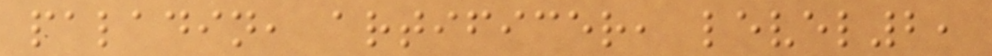paladin, artificer, level2,
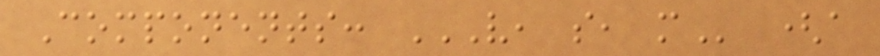Components: V, S, M (a
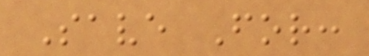Save For:
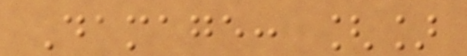Damage: []
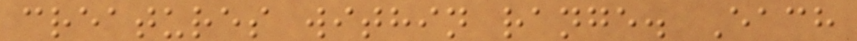creatures within range. Each
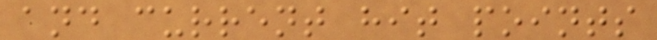and current hit points
